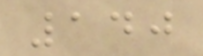140
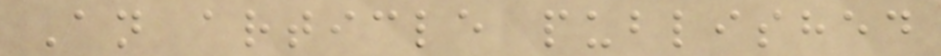An article published
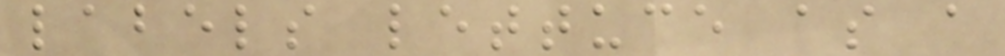labels lettuce as a
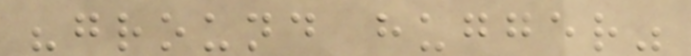"ground hugger"
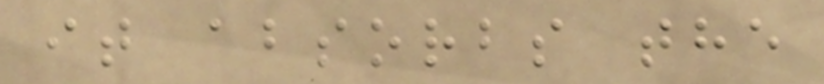it absorbs the
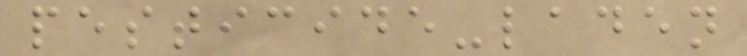pesticide-laden
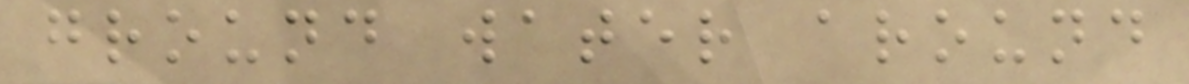ground water around
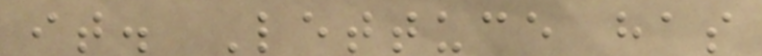it. Lettuce has
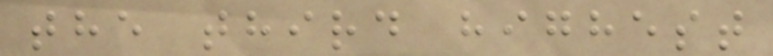the third highest
